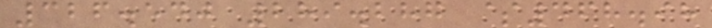326.540 289.287 $468.98
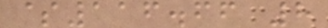$116.66 8
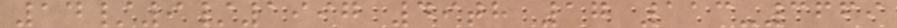14/9/1997 49th 17 113-3669
